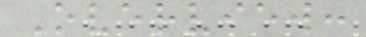Overview:
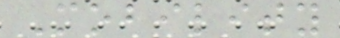Mobility
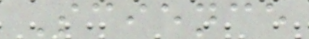Science
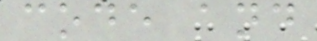code and
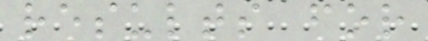results for
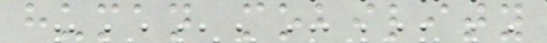human mobility
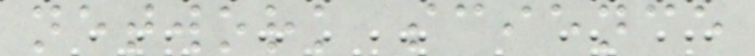network science
